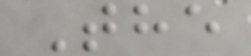The
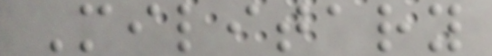Military
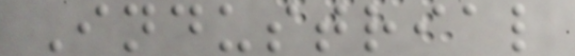Industrial
